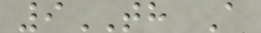9TH A
